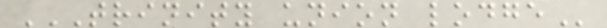TRINITY UNION LODGE
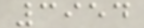3954
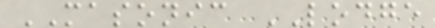MASONIC LODGE
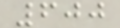600
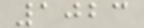1023
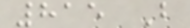815 B
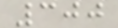300
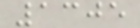1305
